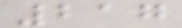217
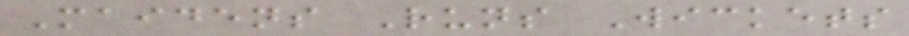Maidens Runs Wickets
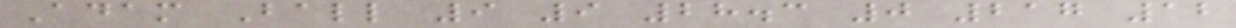Adam Ball 9 9 28.3 0 217 12
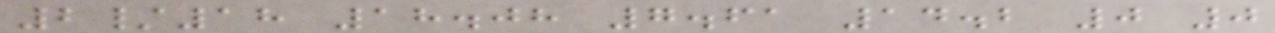2/18 18.08 7.61 14.2 0 0
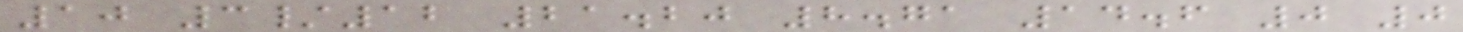10 3/12 21.20 8.71 14.6 0 0
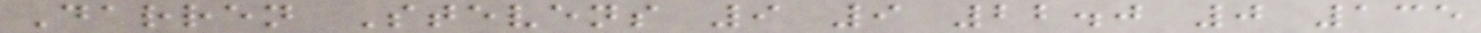Darren Stevens 9 9 22.0 0 135
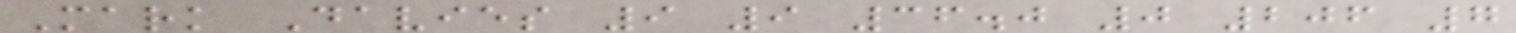Mark Davies 9 9 36.0 0 206 7
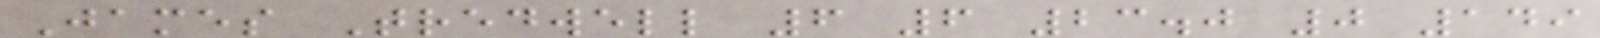James Tredwell 6 6 23.0 0 149
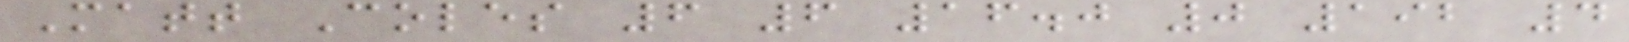Matt Coles 6 6 16.0 0 192 4
